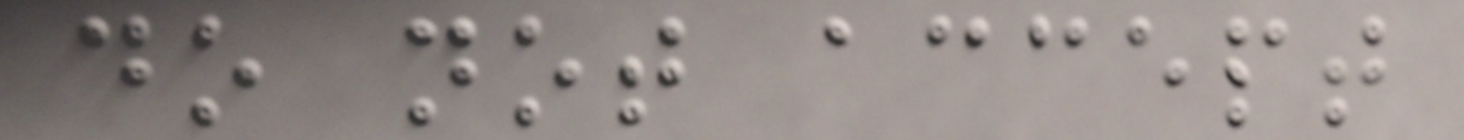do not accept
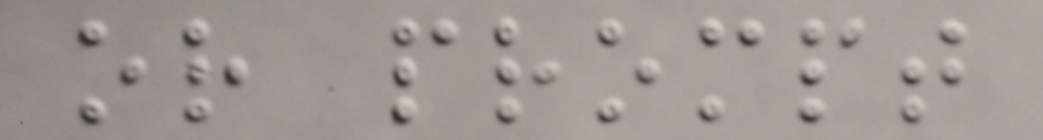or prompt
